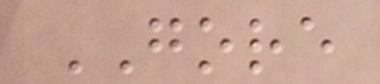GORE
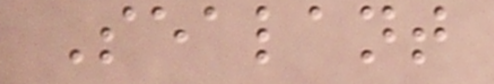Sealant
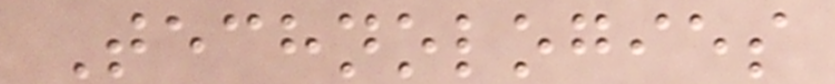Technologies
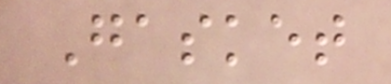Gasket
